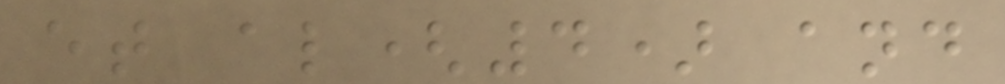et al(4) and
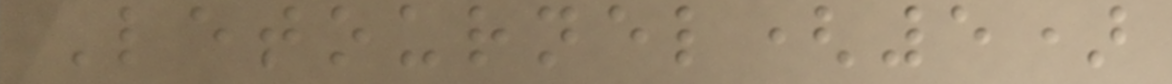Letournel(5)
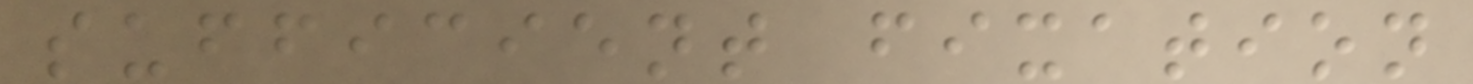sufficient fixation
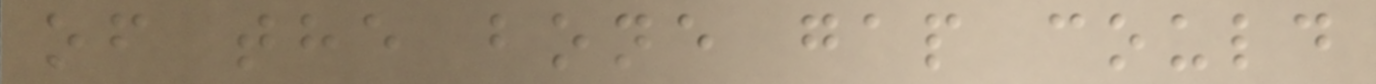of the bone gap could
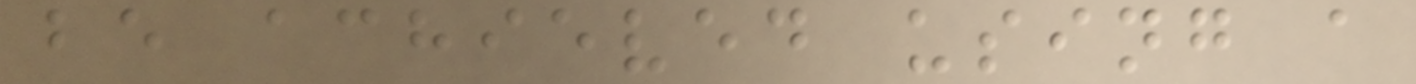be achieved using a
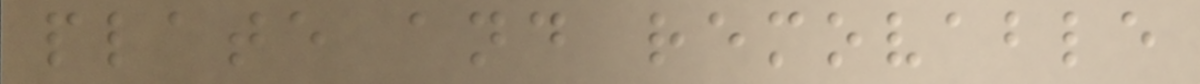plate and removable
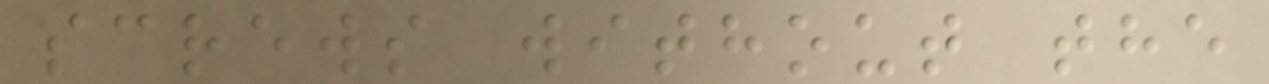screws without the
